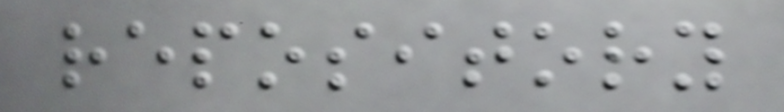repository
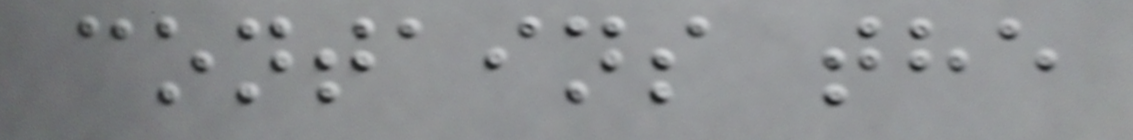contains the
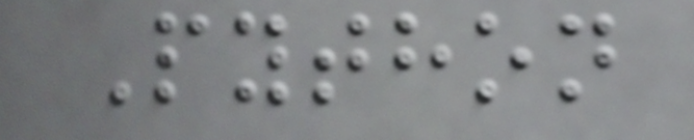Python
